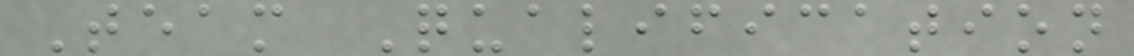Team Qualification
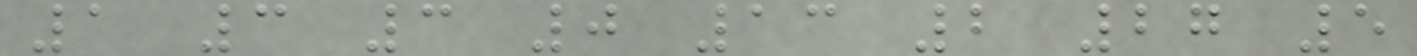1 3 3 0 13 2 27 5
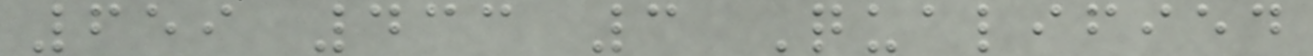659 433 3 Qualified
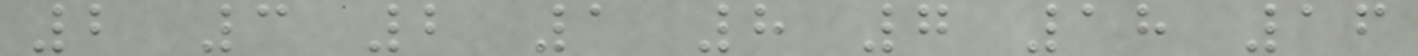2 3 2 1 8 7 18 16
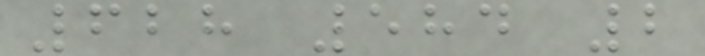628 584 2
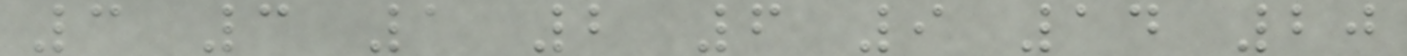3 3 1 2 6 9 14 20
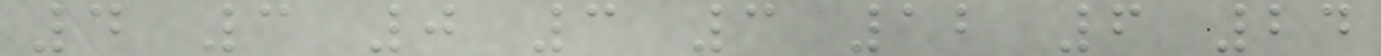4 3 0 3 3 12 6 24
